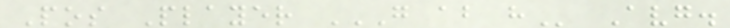Pos Player G AB H Avg.
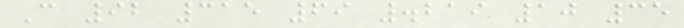C 92 315 69 .219 10 35
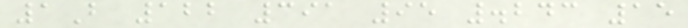1B 122 391 95 .243 15
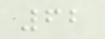62
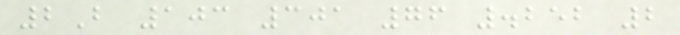2B 103 301 76 .252 2
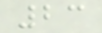23
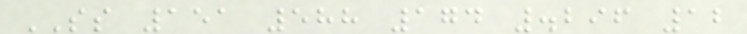SS 151 588 174 .296 12
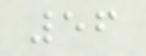56
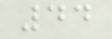44
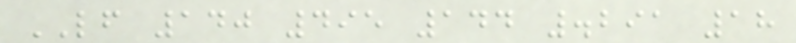LF 140 495 144 .291 18
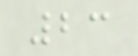23
